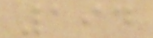194
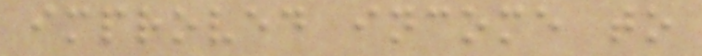improved income to
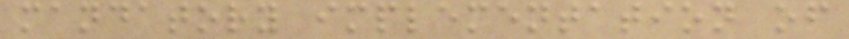mandatory implementation of
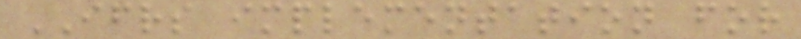IFRS implementation for
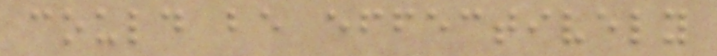could be effectively
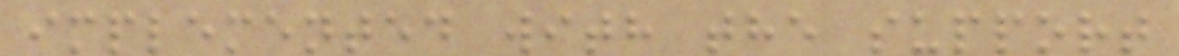implemented with the support
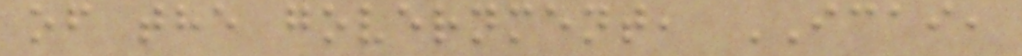of the government, ICAI,
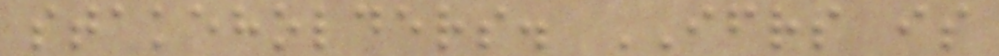stakeholders. IFRS is
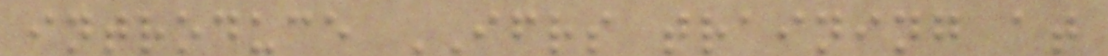introduce IFRS training at
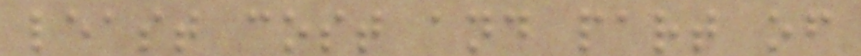least cost and part of
